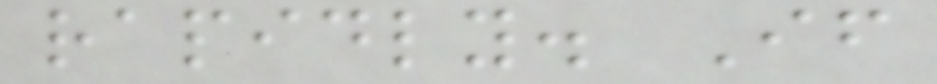rapidly. If
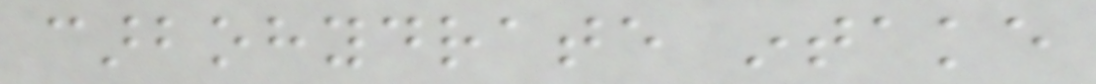carbohydrate intake
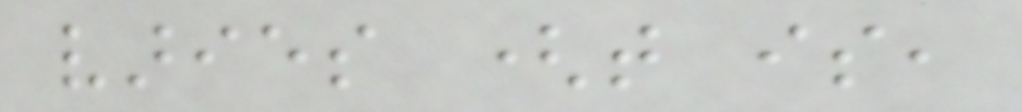varies (that is,
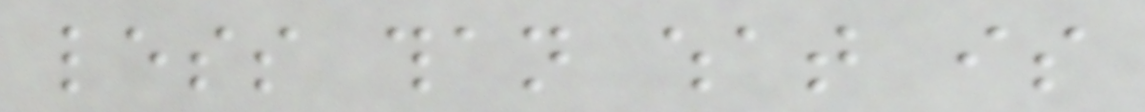less than what is
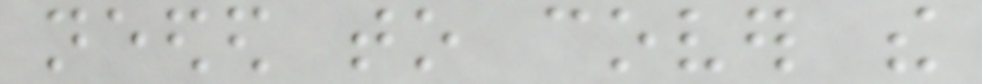needed to cover the
